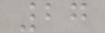27
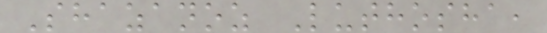Shazanoz Luthosha,
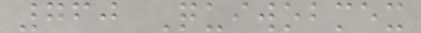760 Quiwobmex
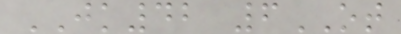JK42 6OT
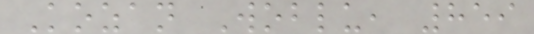Kozan Woblu, 859
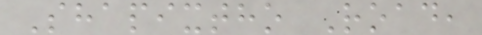Shapixtho Road,
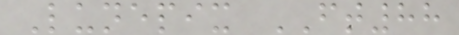Lunepix FT88
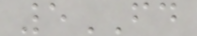5FD
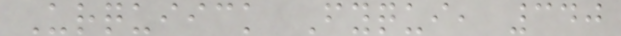Urquiick Fyqui, 340
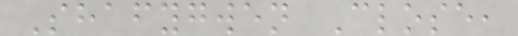Shafygwen Close,
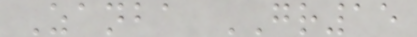Zanba GR15
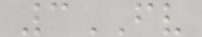3FV
